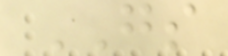GS
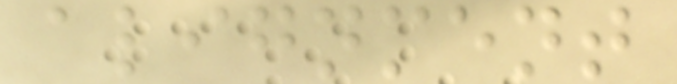alignment
